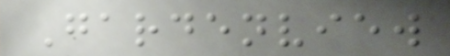Gardenview
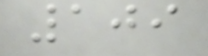109
